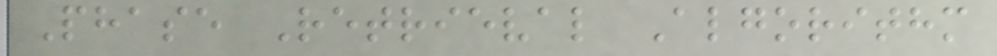Phase Retrieval Algorithm
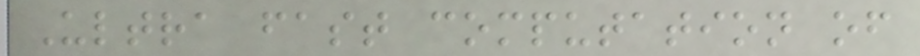Ultra fast computation of
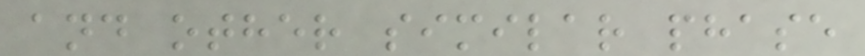and other similar phase
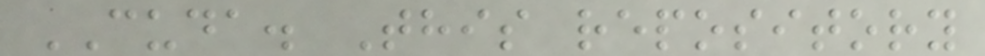CUDA. This repository
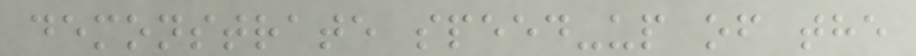demonstrate speed-up of the
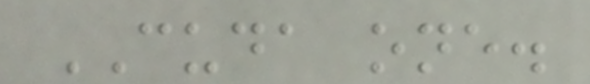CUDA one.
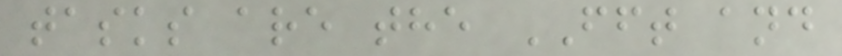tasks are the FFT and
